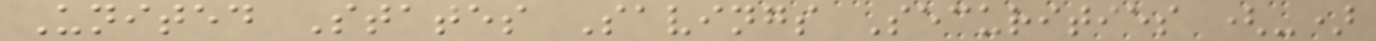United States Savings Securities (-)
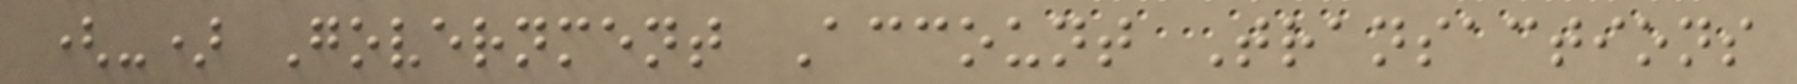(-) Government Account Transactions
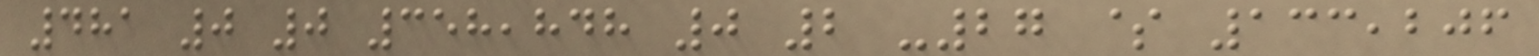481 0 0 358,848 0 2 -27 $ 133,206
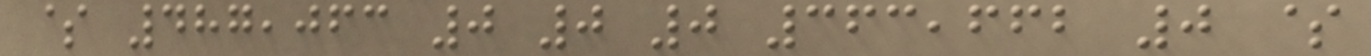$ 487,063 0 0 0 363,662 0 $
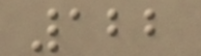122
